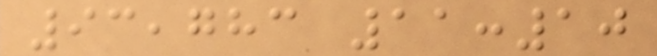93,783 11:10
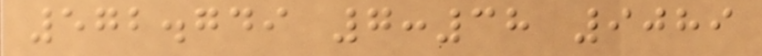572.749 7:38 9089
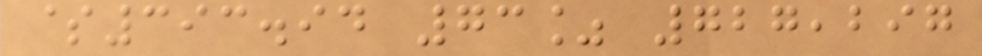$393.94 73% 727,297
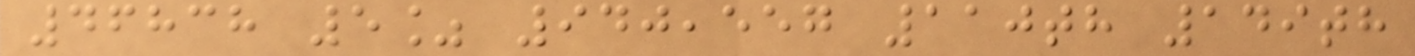46838 5% 940,557 110th 149th
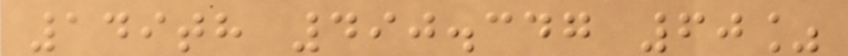149th 490.347 60%
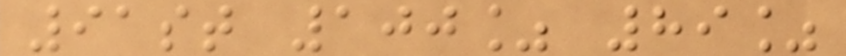91st 100% 89%
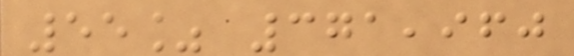55% 371,960
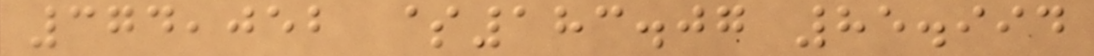374,052 $183.07 85.994
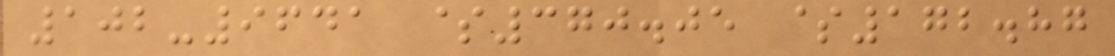102-9641 $370.05 $172.87
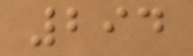294
